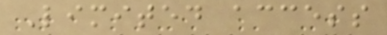Limited access
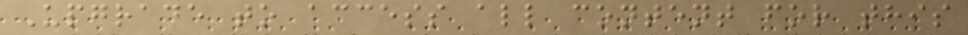Upgrade to access all content for this
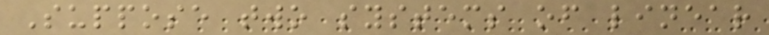Suppose two systems of linear
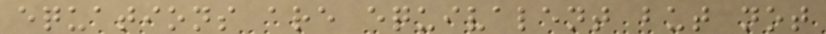equations are equivalent but not
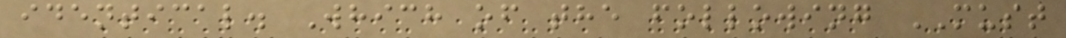identical. Which of the following MUST
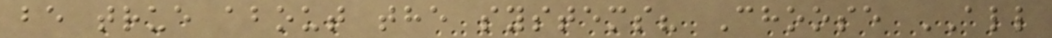be true about the systems? Choose ALL
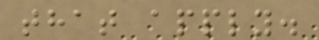that apply.
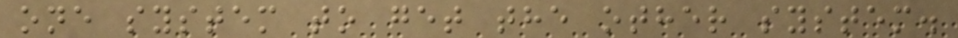one system to get the other system.
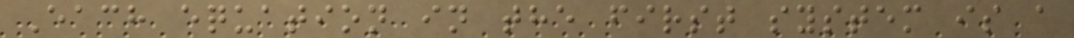Each equation in the first system is a
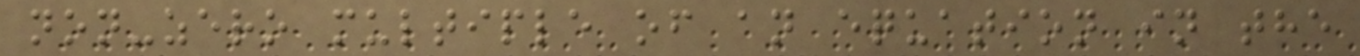non-zero multiple of an equation in the
